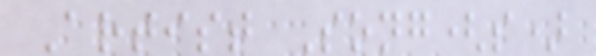Artist Song(s)
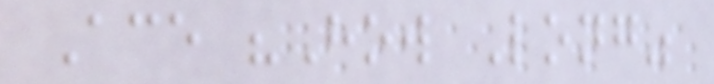Ace "How Long"
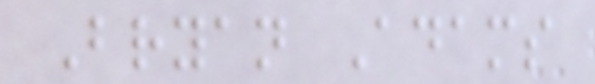Bryan Adams
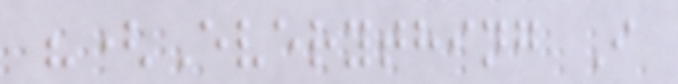"(Everything I
